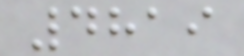4819
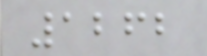1262
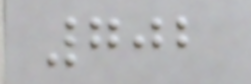702
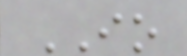IO
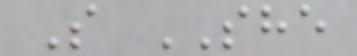S SHE
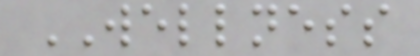WELLNESS
